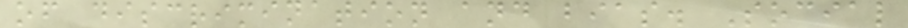of discrimination and bias. Social
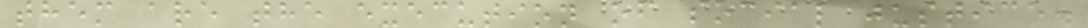them are the execution of social justice.
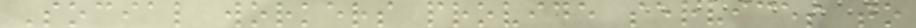Social workers provide services to
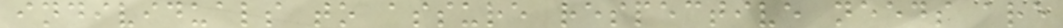individuals to assure respective needs are
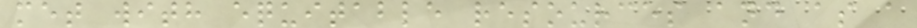met with equitable resources and as a
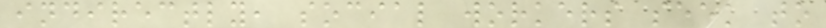indirectly, social workers seek to
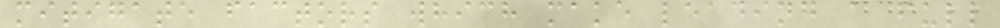mitigate factors which make leading a full
